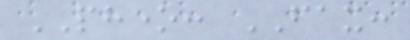PHONE: FAX:
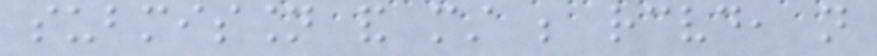submission and must be received, not
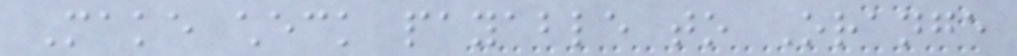Make check payable to Orange
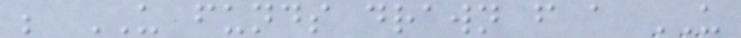be US funds drawn from a US
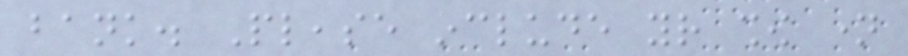bank. Please include your show name
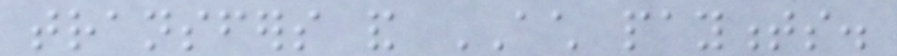transfers and ACH payments.
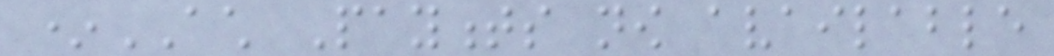*ACH Payments now available
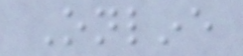Online
